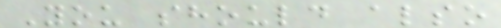You should also
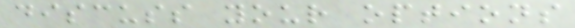discuss your options
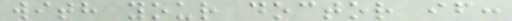with your doctor if:
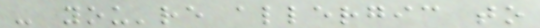- you're allergic to
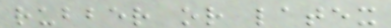rubber or latex
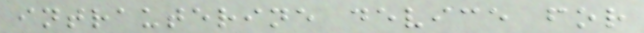intrauterine device for
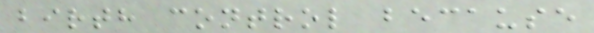birth control because
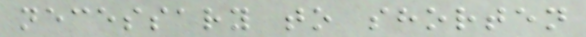necessary to shorten
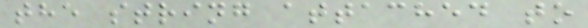the string attached to
